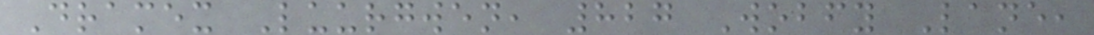Dramex Luurgwen, 827 Wobfy Lane,
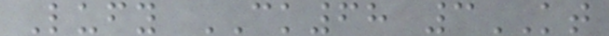Lufy CK68 3KT
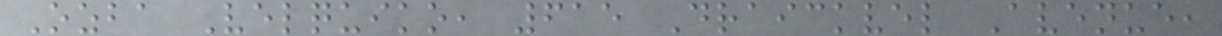Ozba Velquiko, 615 Draickvel Avenue,
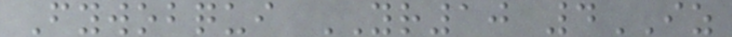Fywobqui YR10 4IZ
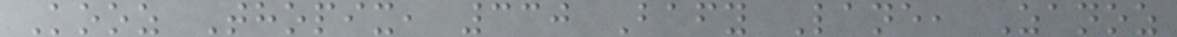Kooz Thopix, 330 Bafy Lane, Zanoz
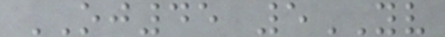OJ45 5YV
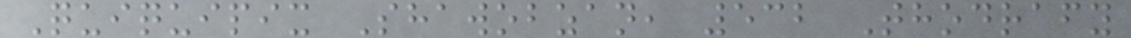Quiquipix Shawobzan, 532 Thodrafy
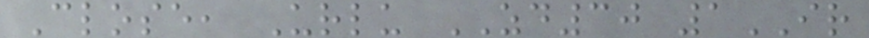Close, Urlu ZD30 1IR
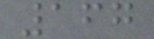167
